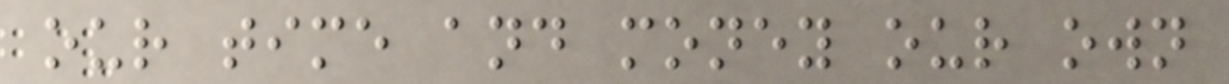our time and money our own
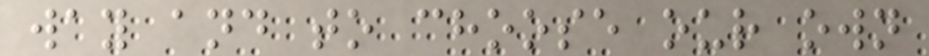way and to choose our own
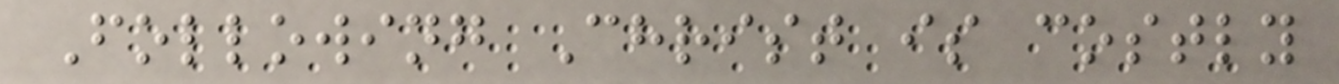Following Christ is costly
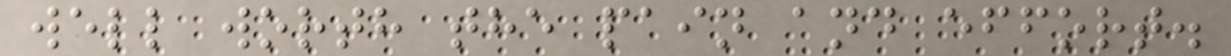well worth the pain and effort.
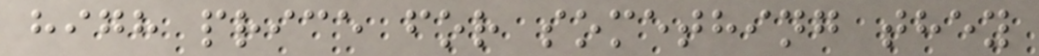high price for something they
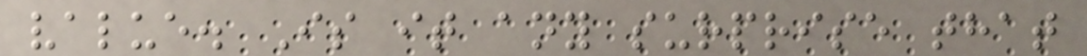value. Is it any surprise that
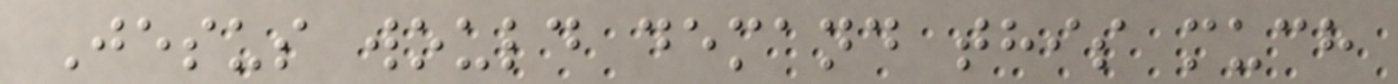Jesus would demand this much
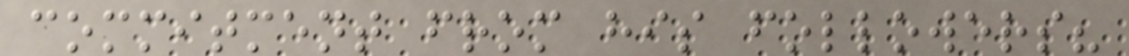commitment from his followers?
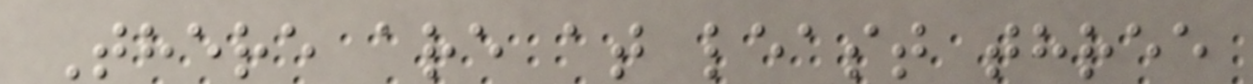There are at least three
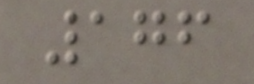176
